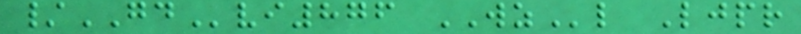/GDvi876 WZl Ljpr
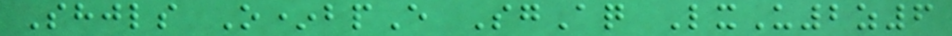Shjls O*bpE SgAq LxU2z6
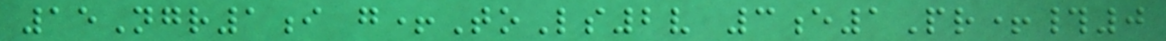15Ngr1i g+ToLs2v 3e1Pr+#0
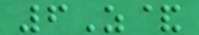6Z&
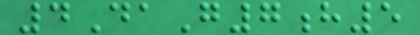4DaG7h5
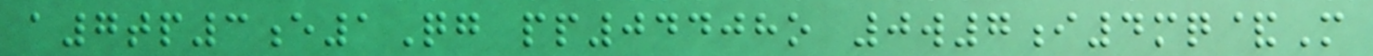a7tp3e1Qg pp04408o 0w7i4mq&M
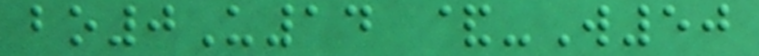bo0U14 &-W50
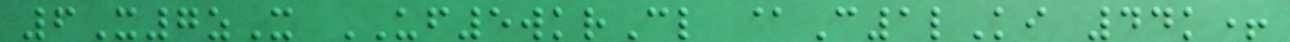6X7zX UF5wkrCl @C1lKi 44k+
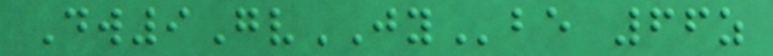Dw9GvJYbe 66z
